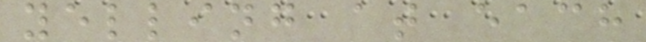yelling at each
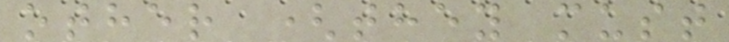other (they must
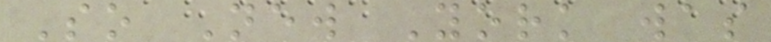So New York was
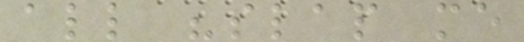all "slap me
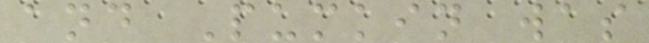and Pumkin was
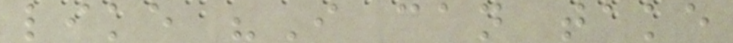like "I can take
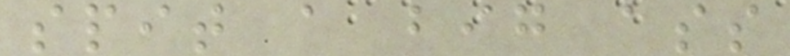spit a big ass
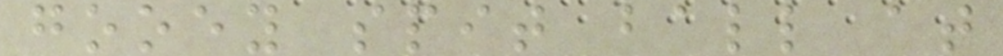gooey spit ball at
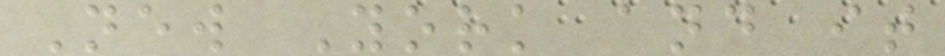New York and it
